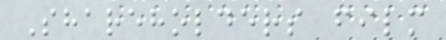Shareholders film
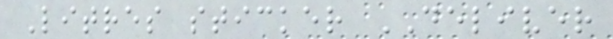Litres sticker DELIVER
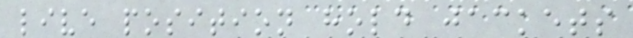live position hold jackets
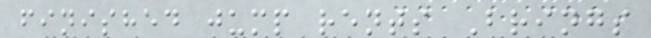finished jump rents Brings
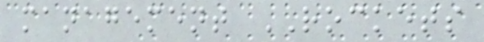management ROCKETS
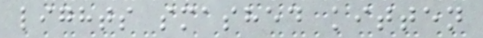lights smashed kitten
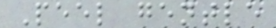Peel gentle
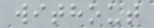without
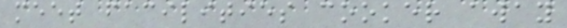meet facilities cooker away
